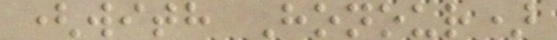(with Honour)
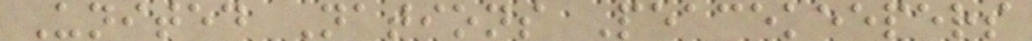United Nations Peacekeepers
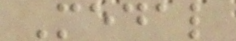Medal
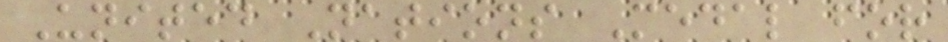United Nations Medal for
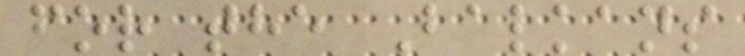for the Balkans
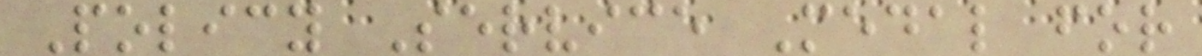Policy Service Medal for
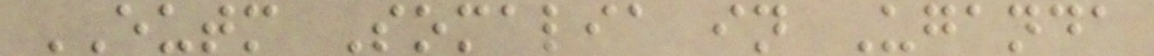EUTM Somalia in Uganda
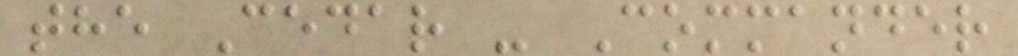the Cedar - Commander
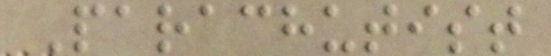Parachutist
